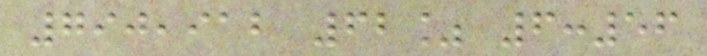790,912 62% 6:56
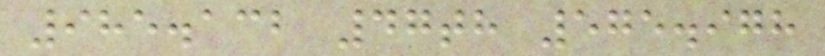985.132 47th 575.978
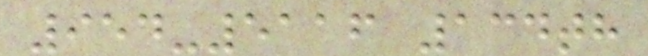954-5116 134th
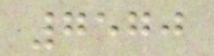7570
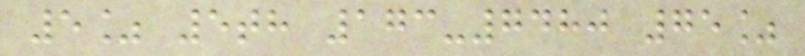5% 5th 173-7480 75%
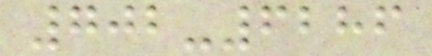702-6286
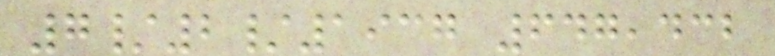7/2/1937 647,432
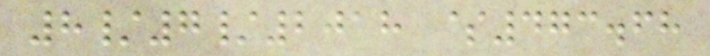8/7/2018 $473.68
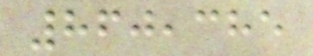860,385
